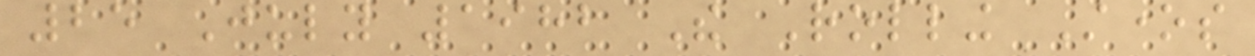25 July 1982 The Rolling Stones
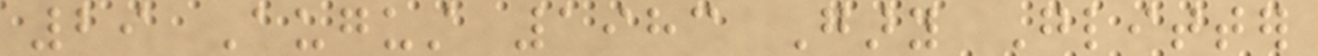29 August 1983 Gary Glitter
